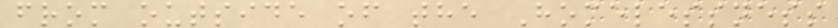from outside of the Homelessness
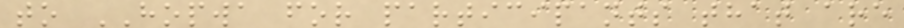to HOPWA for participants that are
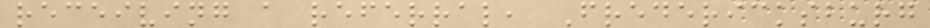receiving a referral, Fredericksburg
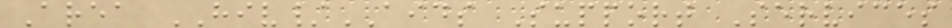Area HIV/AIDS Support Services
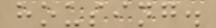housing.
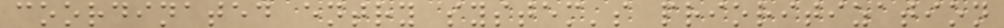coordinated entry system's prioritization
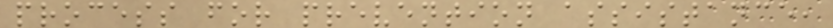process for prevention assistance,
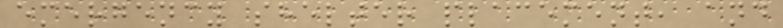emergency shelter placement, and
